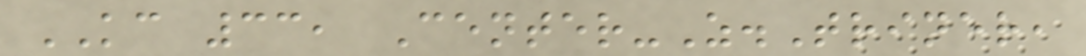KC 33, Center-Z.Triner,
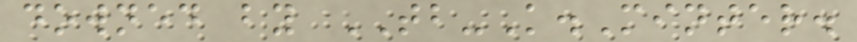downed by TB-K.Minter.
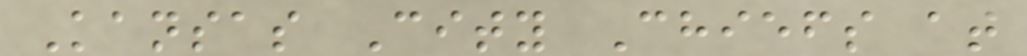Kansas City Chiefs at
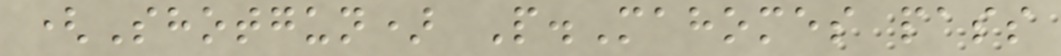(Shotgun) P.Mahomes pass
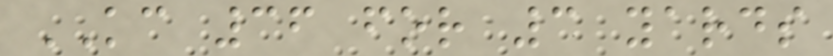KC 36 for 3 yards
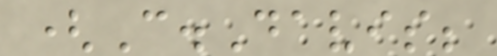(C.Davis;
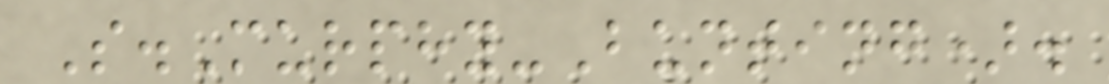S.Murphy-Bunting).
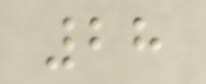28
